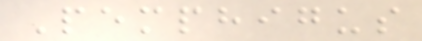Pemphigus
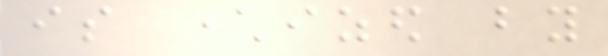is characterized by
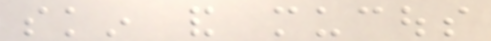skin and mucous
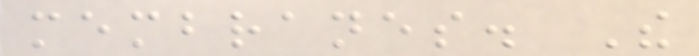membranes. The
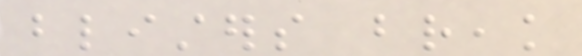blisters break
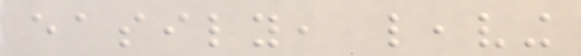easily, leaving
